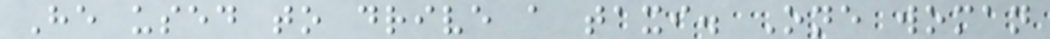He used to drive a taxi. One woman
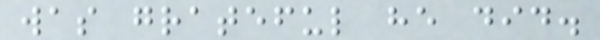was grateful he did.
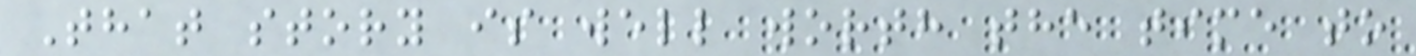That story is well worth the time to
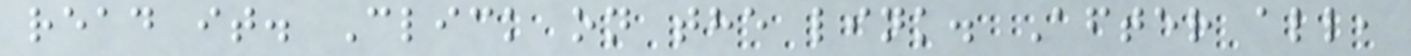read it. Click on the link. After all,
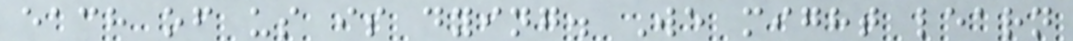each of us is dying. We might learn
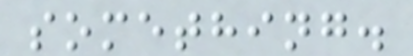something.
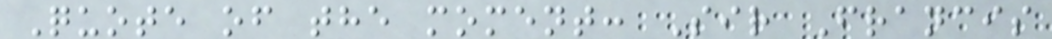Quote of the moment: Sir Francis
